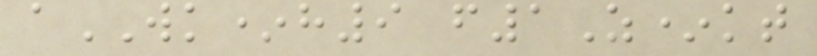aWK*h9 f1Z*kt
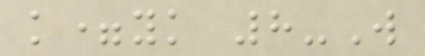k=yk 8-W
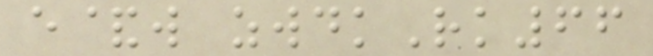e&w zwdkRk66
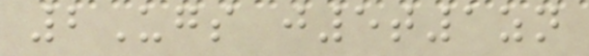2Ugs j5t1zn
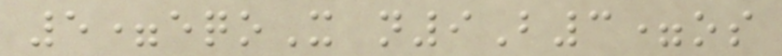5=eqoX n9B3=os
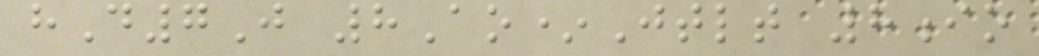hD7J 8Ao*Jtlt 8io
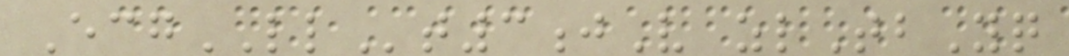EcgLLt3jV zlTbYq
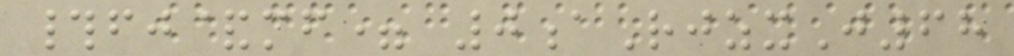#fj&mf= 0aRjzxJ68
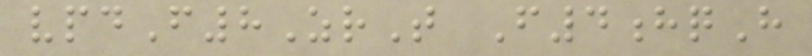vpdF8ZrT F4hqH
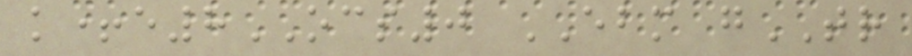k+e8OCS0 EBM gTR
